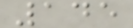145
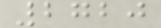2720
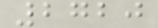2720
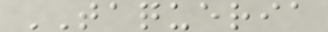TAQUERIA
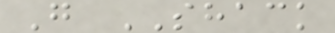G SHACK
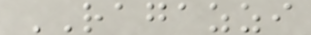RAGAZZI
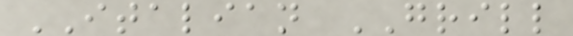ITALIAN GRILL
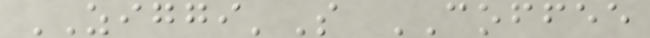ZIGGI'S COFFEE
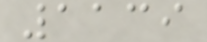1139
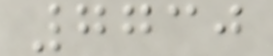7730
